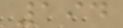194
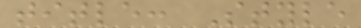title: Style
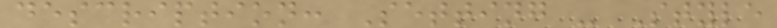description: Setting - Style
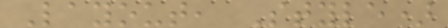Layout, Style)
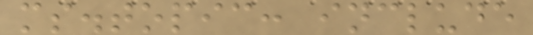ms.topic: include
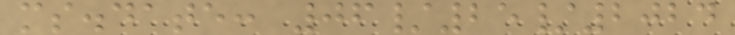ms.date: 06/25/2024
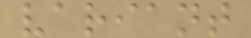variant
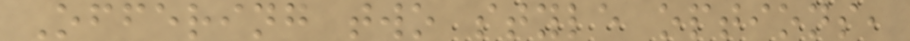Offering two style options,
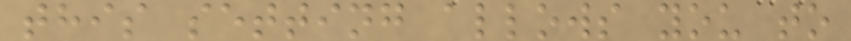this setting allows you to
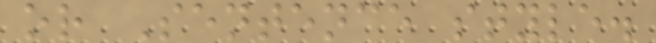or Sentence style.
